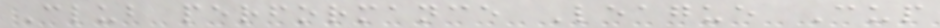Club performance League Cup
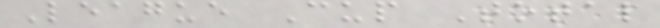League Cup Total
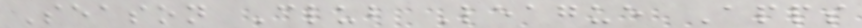Season Club League Apps
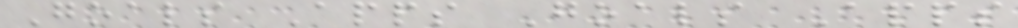Goals Apps Goals Apps
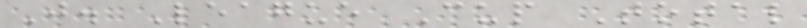J. League Cup Total
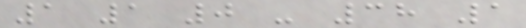1 1 0 - 38 1
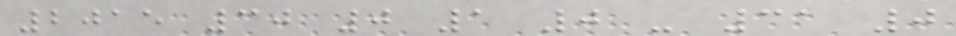2015 30 0 1 0 - 31 0
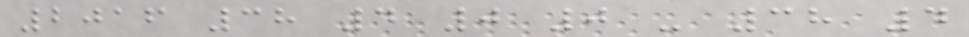2016 38 4 0 0 - 38 4
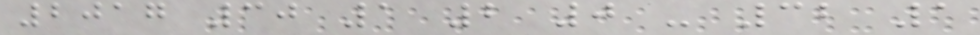2017 30 1 2 0 - 32 1
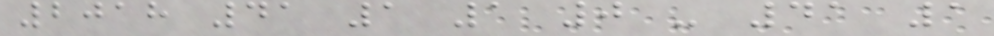2018 41 1 1 0 - 41 1
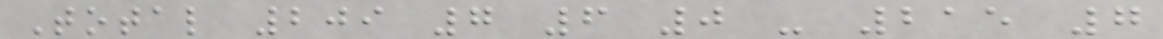Total 209 7 6 0 - 215 7
